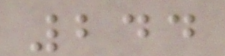244
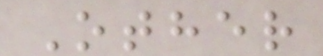Other
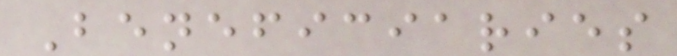Beneficiaries
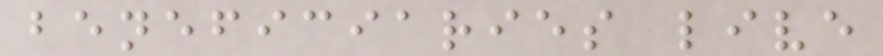beneficiaries live
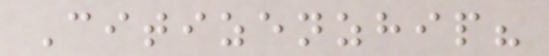Citizenzhip?
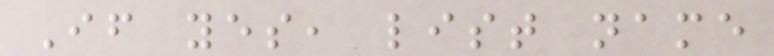If yes, list name
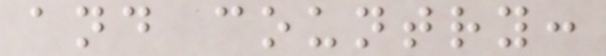and country:
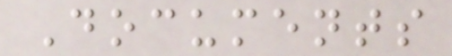Documents
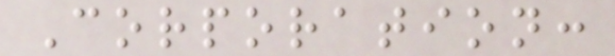Corporation:
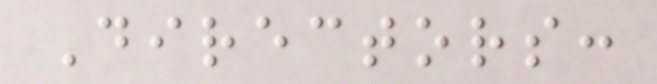Directors:
